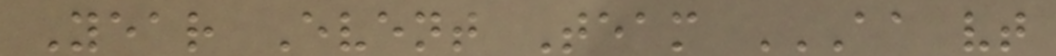Year Event Team AA VT
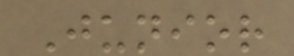Junior
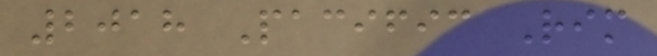2018 Pacific Rim
